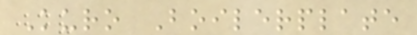Kuro Boilerplate
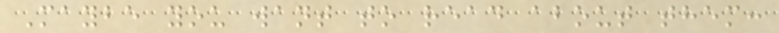Maybe you want to read about them:
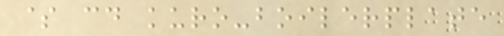$ cd kuro-boilerplate
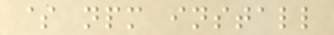$ npm install
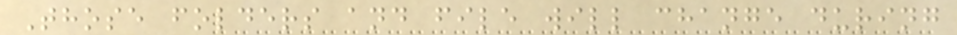Those folders and file will change during
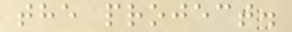the project.
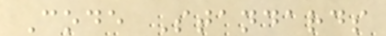Code Standards
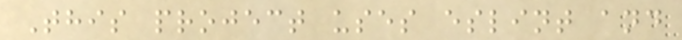This project uses eslint and
